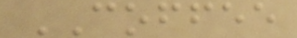COFFEE
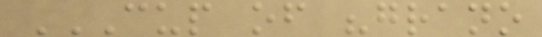CUP OF "GRANO
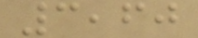3,60
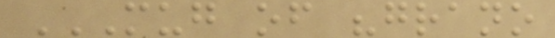MUG OF "GRANO
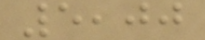5,00
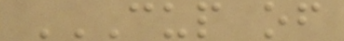CUP OF
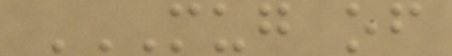MUG OF
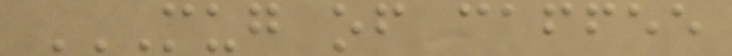MUG OF CAFFEE
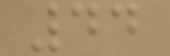44
